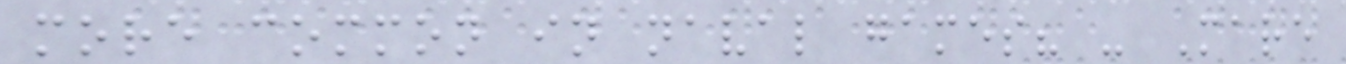more common in naval games? - Mare
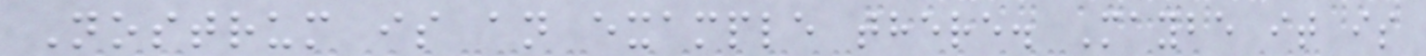Nostrum is an example there. Maybe it is
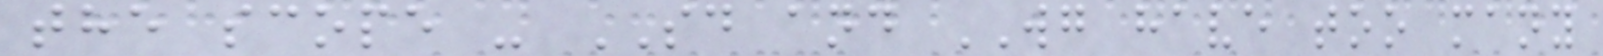the scope - SD and WG have too many
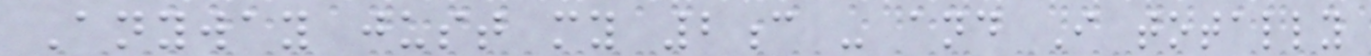Anyway just my 2c - and I totally
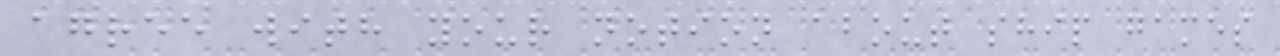agree with your notion about ship games
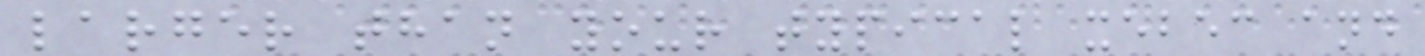larger than your typical xebec and
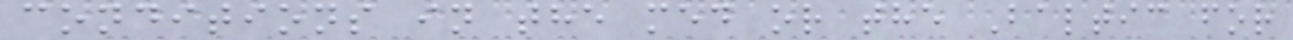conditions in the med or the Baltic for
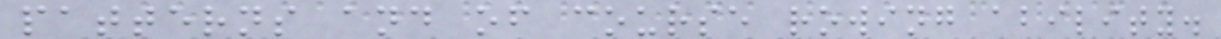patterns and of course rowing ability.
